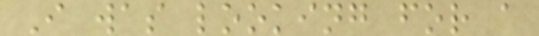I was looking for a
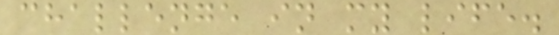challenge in my life.
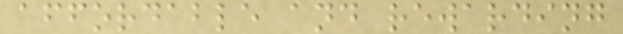affordable and rewarding
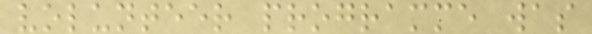volunteer programme was
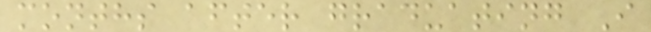months after graduating I
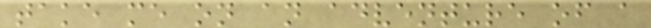take me on an adventure of a
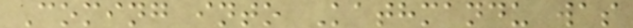Coming into Kathmandu was
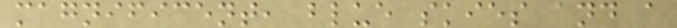magnificent, blue skies and a
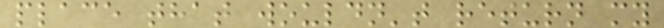place that wouldn't return my
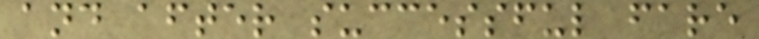and after successful fare
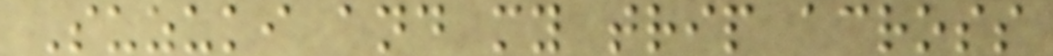Suzuki and my trip across
